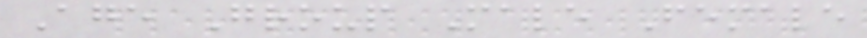Age Group Male Female
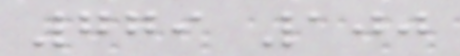779 100
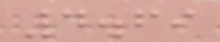4.69
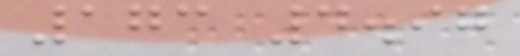173 4.97
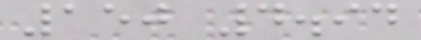150 4.94
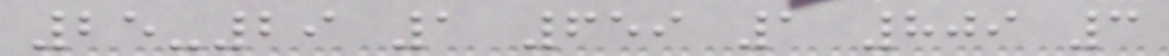25-29 1 659 1 809 3
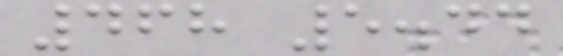468 5.44
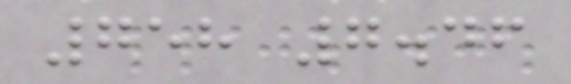758 7.46
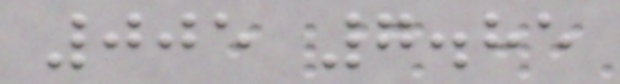005 7.85
